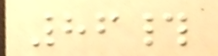86#
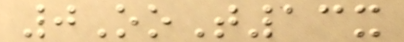0OoT13x
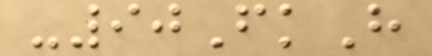-90FkH
